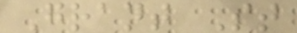Grant St
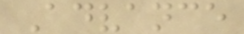Advance
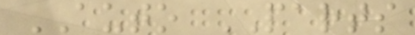AUTO PARTS
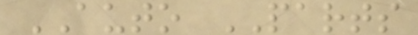AUTO PARTS
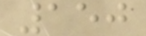150
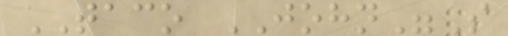TACO JOHN"S
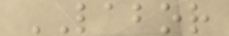LABOR
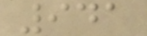941
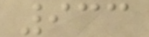933
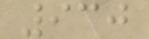930
